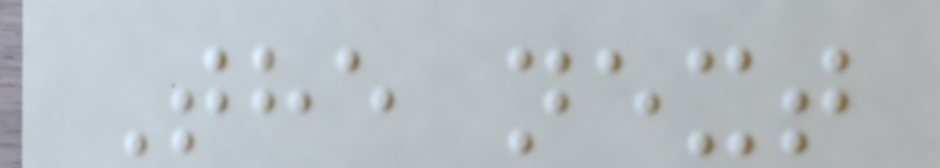The next
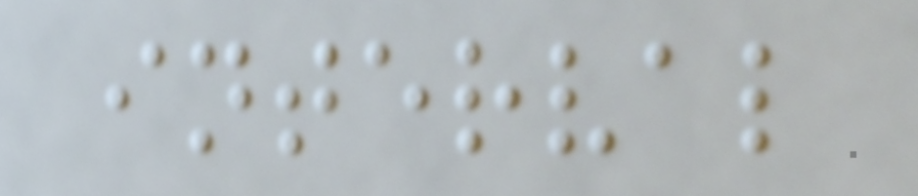interval
